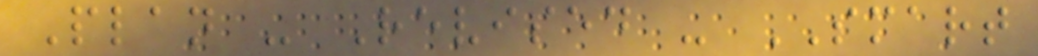Plan - Revised - SMART
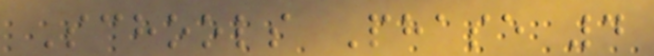Schools Phase 4
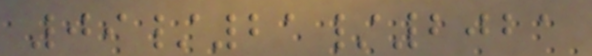09/21/2021
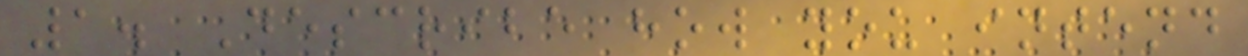1. Describe how you intend
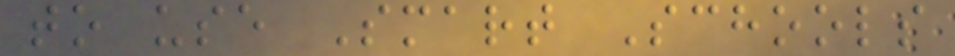to use Smart Schools
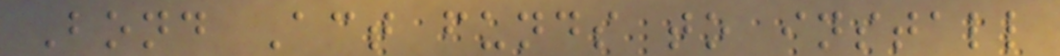Bond Act funds to install
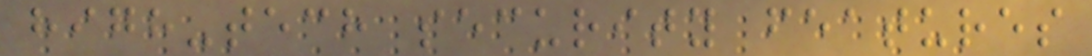high-tech security features
